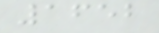1652
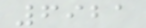6921
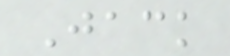Jack
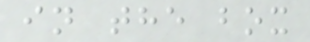in the box
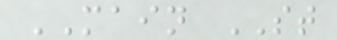MAIN ST
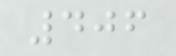406
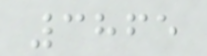3865
